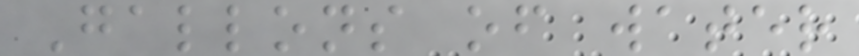Gallons of water
